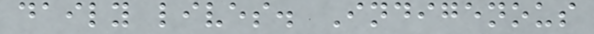daily lives. Indigenous
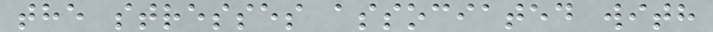the stresses associated with
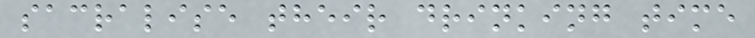sacralise their drinking time
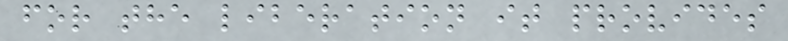for the liberation it provides
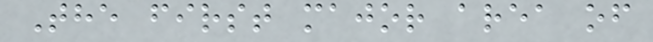The first major area of
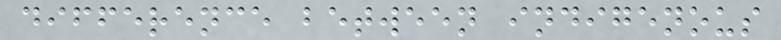difference between indigenous
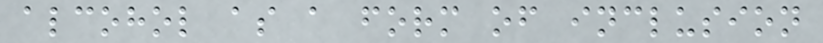alcohol as a form of inclusion
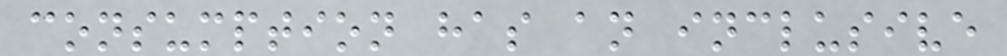consumption has an inclusive
